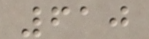610
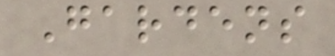Gardens
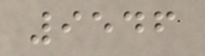9546
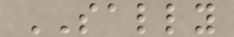SALLY
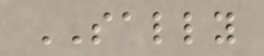SALLY
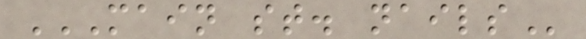MAIN ST. NAILS
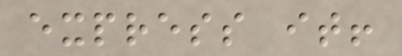express it!
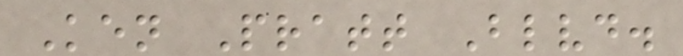Ken Pratt Blvd.
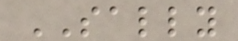SALLY
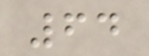64
